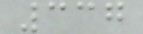337
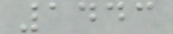1443
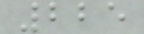225
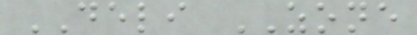DELI ZONE
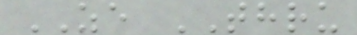ZE THRU
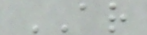AR
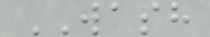WASH
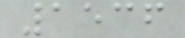1536
